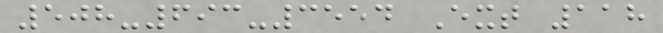508-693-3554 Ext 118
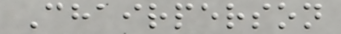Chairperson
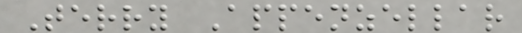Terry Appenzellar
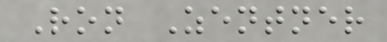Ron Zentner
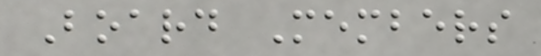Board Members
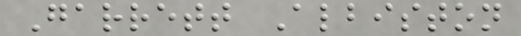Garrett Albiston
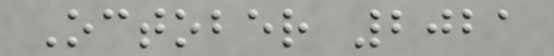October 2021
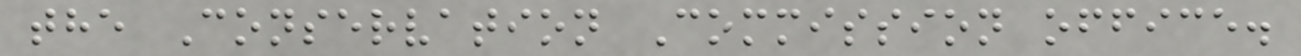the Conservation Commission office.
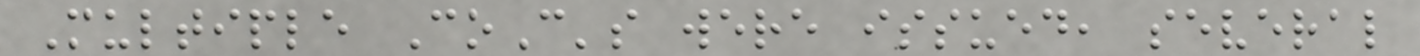Multiple CoC's were issued, several
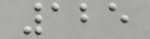125
